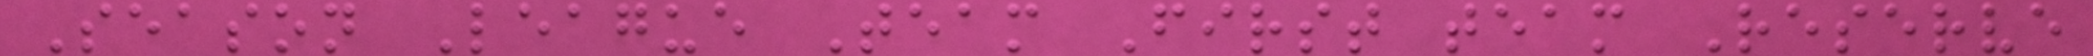Season League Team First team Reserve
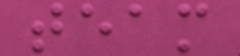team
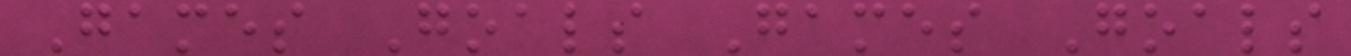Games Goals Games Goals
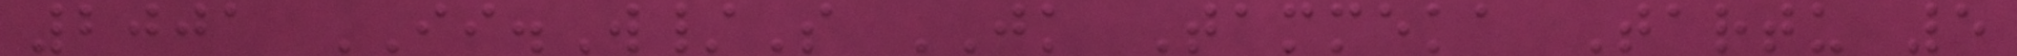2001 II.W/S JK Tammeka Tartu 5
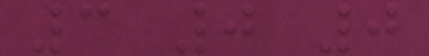3 0 0
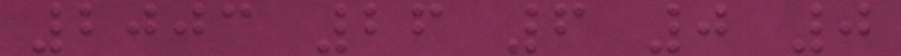2003 26 6 0 0
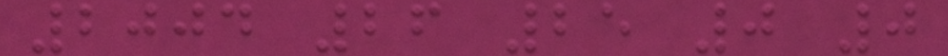2004 26 25 0 0
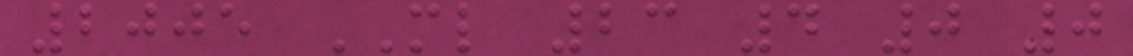2005 ML 23 4 0 0
